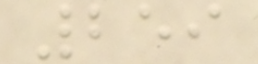259
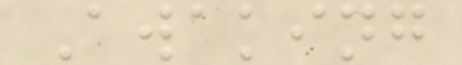Awaking
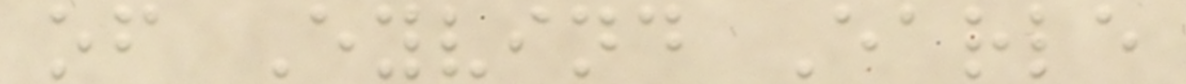of Eyvind Earle
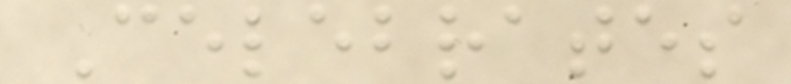Celebrates
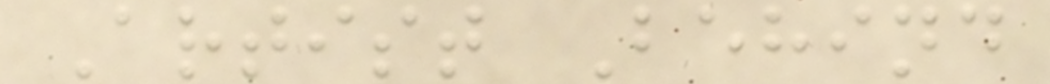Artist Behind
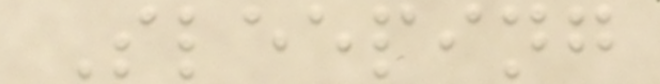Sleeping
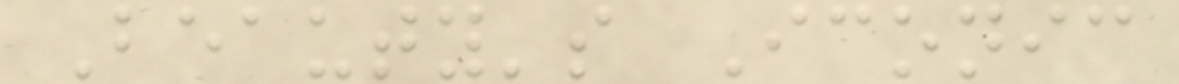Beauty's Iconic
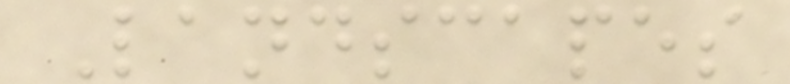Landscapes
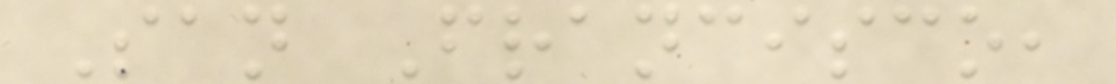San Francisco,
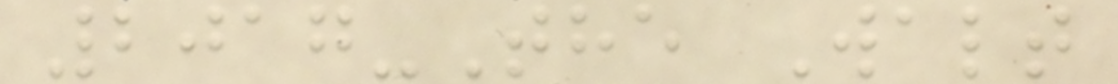2017-The Walt
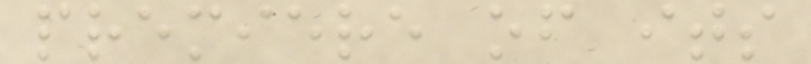premiere of its
